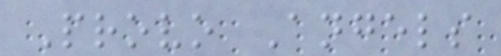Provo Angels
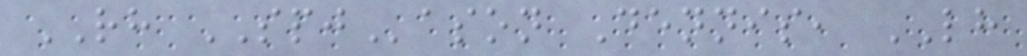RH SPJason Dennis, LH
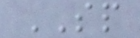SP
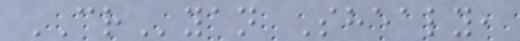CRyan Shealy,
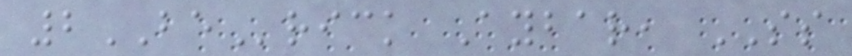2BErick Aybar, SS
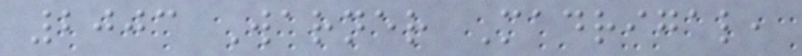2003 Warner Madrigal,
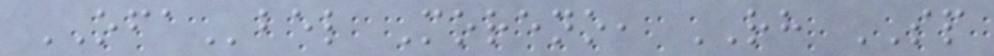OFAbel Moreno, RH SP
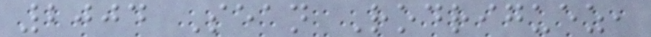2004 Sean Rodriguez,
